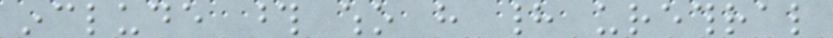include those who have had urethral
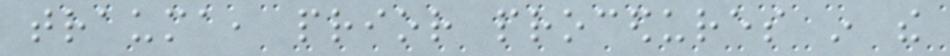trauma, prior procedures in the
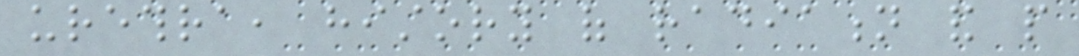urethra, history of radiation and people
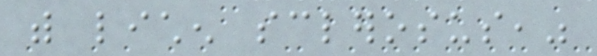with lichen sclerosus,"
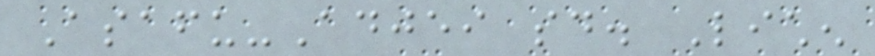Asafu-Adjei said. Lichen
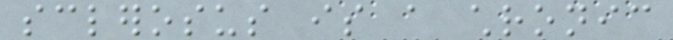sclerosus is a chronic
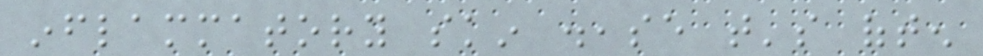inflammatory skin disease that's often
